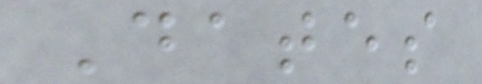Dates
